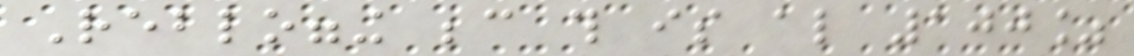Reblogging because this is also 100%
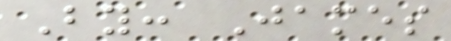By: James
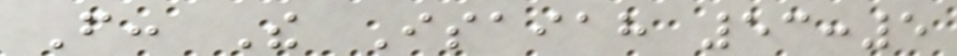From: The Isaiah 53:5
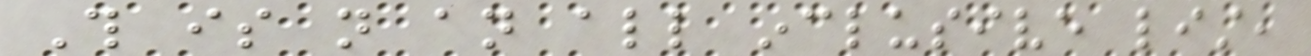This is not an all inclusive list,
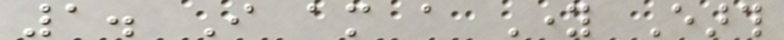1. I am a Young Earth
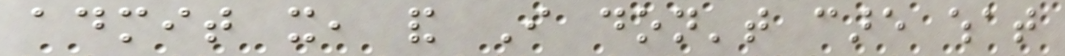admit it, and I don't care what
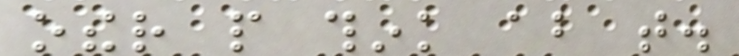other people think about that.
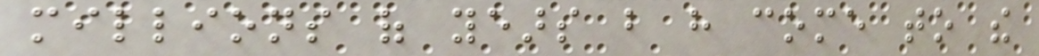millions of years but have come to the
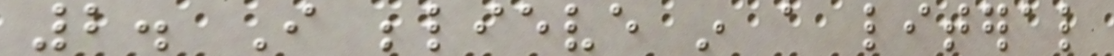2. I believe in a literal
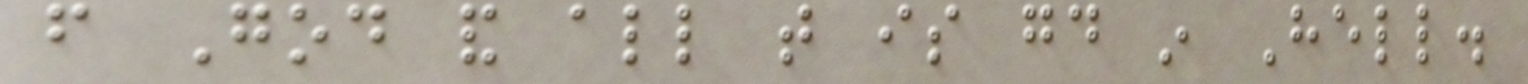from God and all that is good in Hell.
